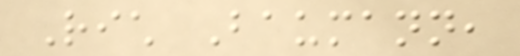Rich Baumann,
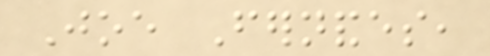Joe Fernandes,
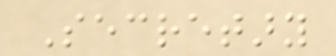Secretary
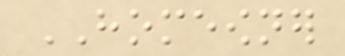HOMEOWNER
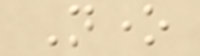None
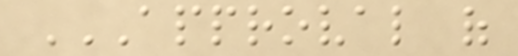APPROVAL OF
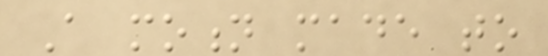A motion made to
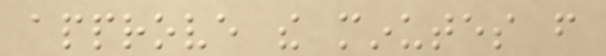approve the minutes from
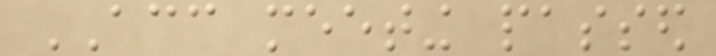ACC meeting passed
